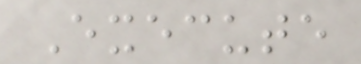Execute
